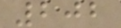202
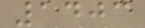1403
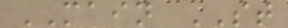MAIN ST
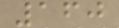160
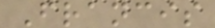Francis
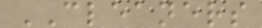CLEANERS
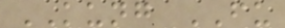KUNG FU
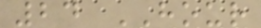24 HOUR
